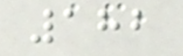182
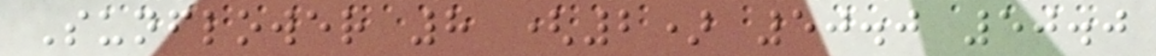Sunflower 8 (2) 50.0 50.0
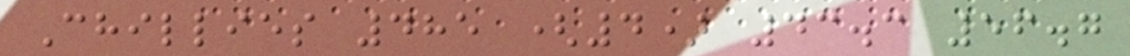Chillies 485 (4) 43.3 56.7
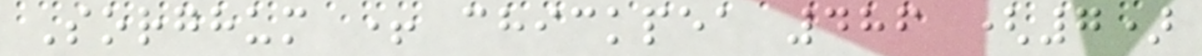Sorghum + chickpea 486 (7)
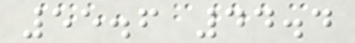55.6 44.4
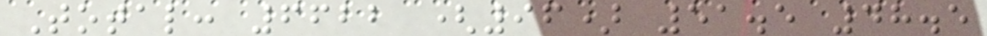Total: 6622 (96) 51.5 48.5
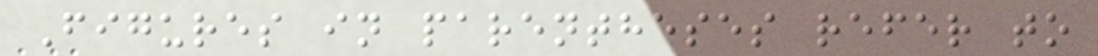Figures in parentheses refer to
